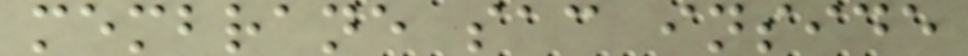membrane sac inside
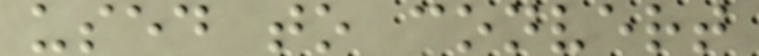used to convert
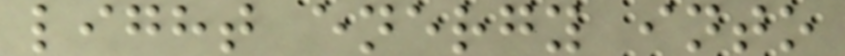light energy into
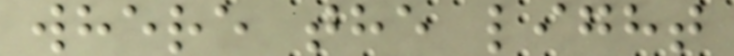where the light
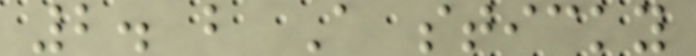2. b A sticky
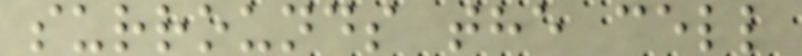surrounds the cell
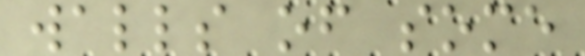walls of some
